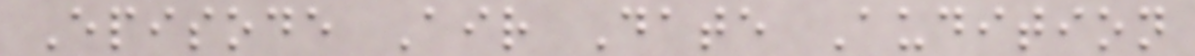Episode Air Date Audition
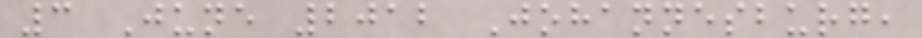3 June 2012 Johannesburg,
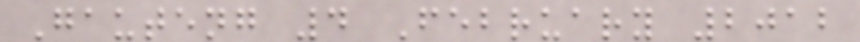Gauteng 4 February 2012
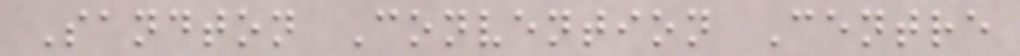Sandton Convention Centre
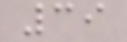39
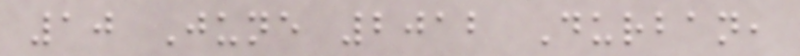10 June 2012 Durban,
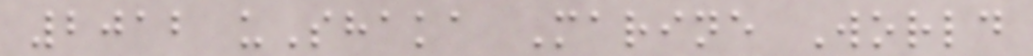2012 uShaka Marine World
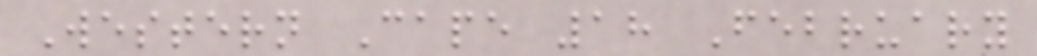Western Cape 18 February
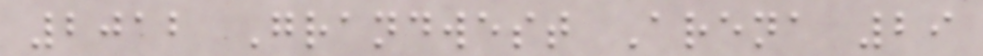2012 Grandwest Arena 29
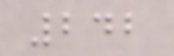242
